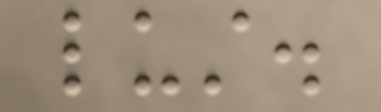lust.
